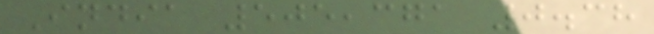India 505,371 0.38
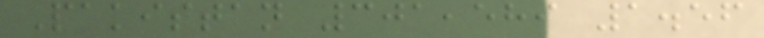Pakistan 301,589 1.56
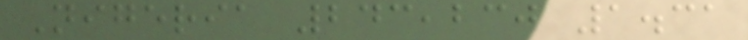Nigeria 243,230 1.31
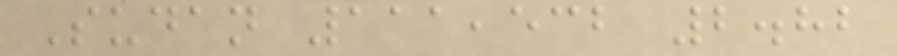Sudan 111,532 2.82
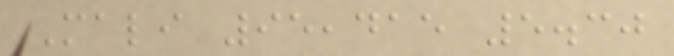Mali 95,415 5.30
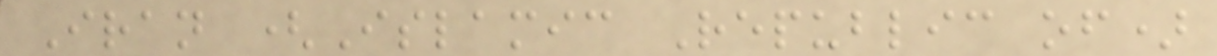Iran (Islamic Republic of)
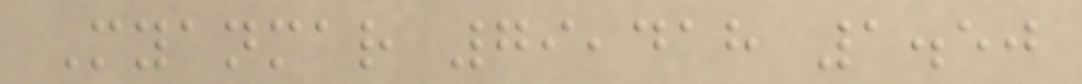Myanmar 79,418 1.50
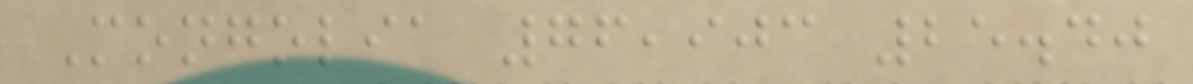Mongolia 76,903 25.40
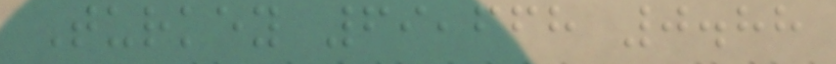Turkey 69,668 0.88
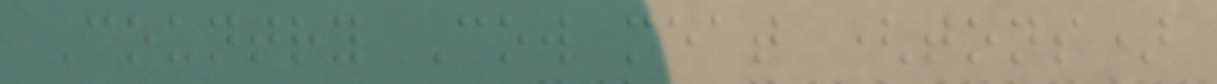Country Cow meat (tons)
